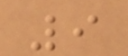9
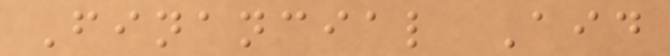Financial Aid
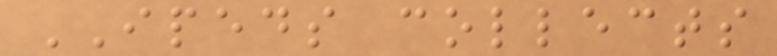IPEDS collects
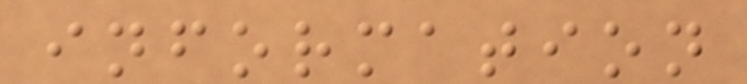information
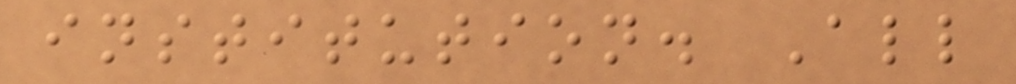institution. All
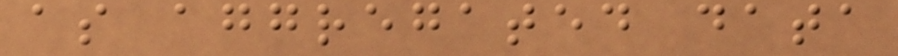as aggregated data
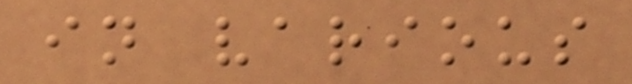in various
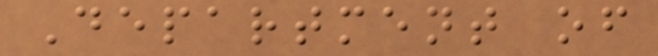Department of
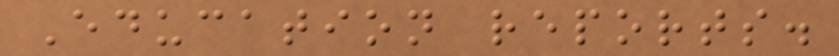Education reports.
